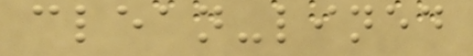clean-lined
